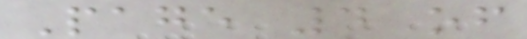Page 4 of
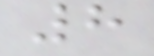8
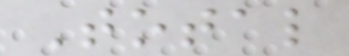Total
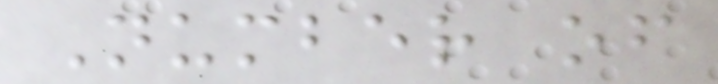Number of
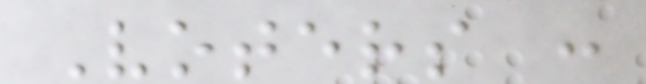Voters :
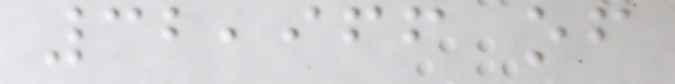32,966 of
